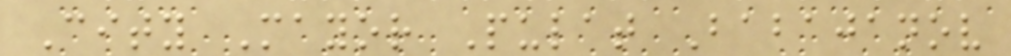City Mayor Pulat Babajanov
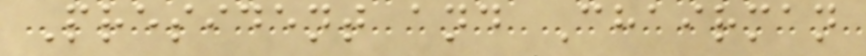President and Chairman
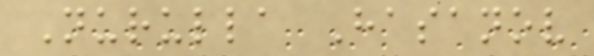Nurulla Hasanov
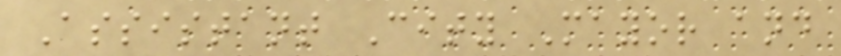Assistant City Mayor and
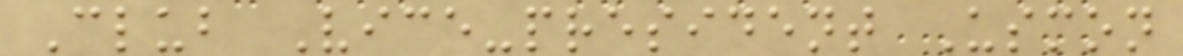Club Vice-president Usmon
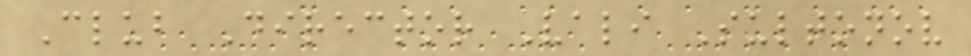Club Director Vali Sultonov
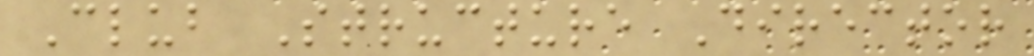Club Structure Director
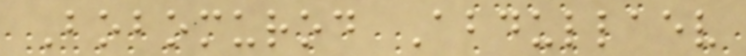Bobomurod Abdullaev
